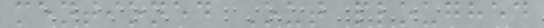mentioned Out ploughed
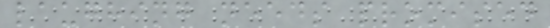laughing needs promised
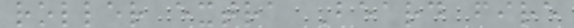roller extra Beard fire
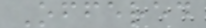Offered
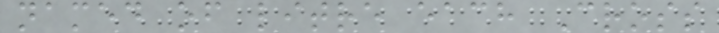named of litre each Cross
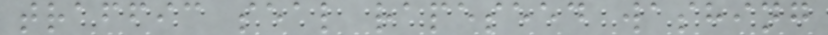traffic seal rapeseed washing
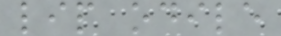lip odile
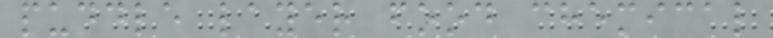puddle layer food chemical
